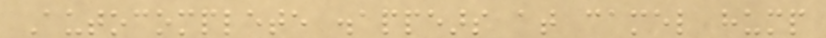Autocomplete disappears at camel hump
